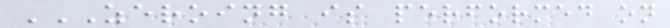ZEROING IS PERFORMED ON
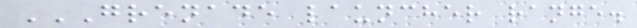GRENADE LAUNCHER RANGE.
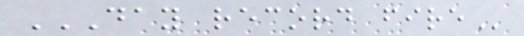DAY RECORD FIRE
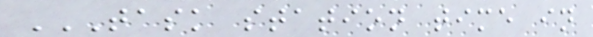TASK STATION TIME IN
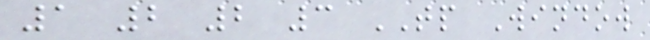1 2 2 3 TP Window
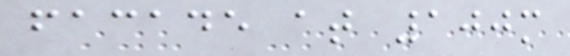facade at 100m
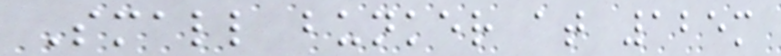Small bunker at 125m
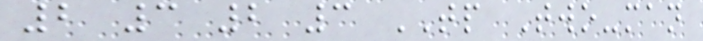2 3 2 3 TP Two-man
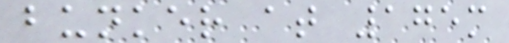bunker at 175m
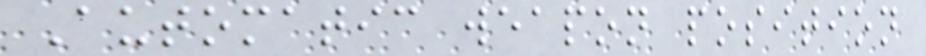Automatic weapon position
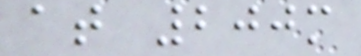at 200m
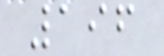196
